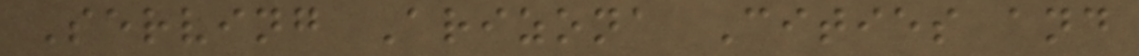Serving Arizona Cities and
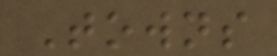Towns
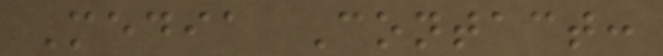Media Contact:
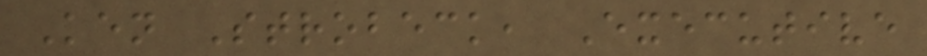Ken Strobeck, Executive
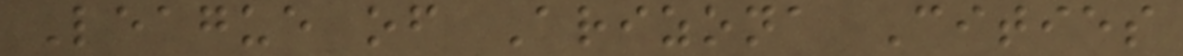League of Arizona Cities
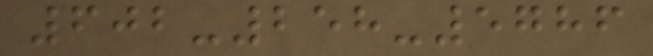602-258-5786
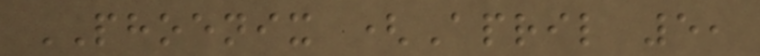PHOENIX (April 5,
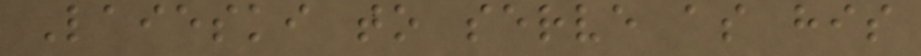Laieski to serve as his
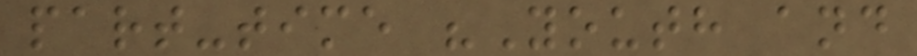part-time "Youth and
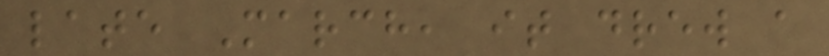late March, it drew a
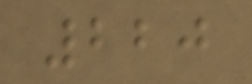220
